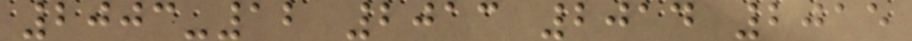2003-12 2013 2014 2015
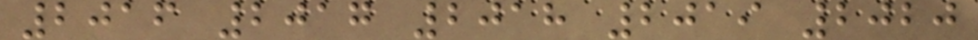2016 2017 2018 2019 2020
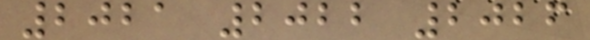2021 2022 2026
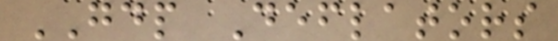GDP Deflators
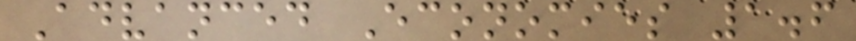Advanced Economies 1.6
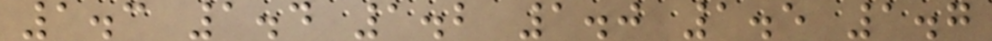1.3 1.4 1.2 1.0 1.5 1.7
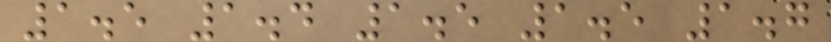1.5 1.4 1.5 1.5 1.7
